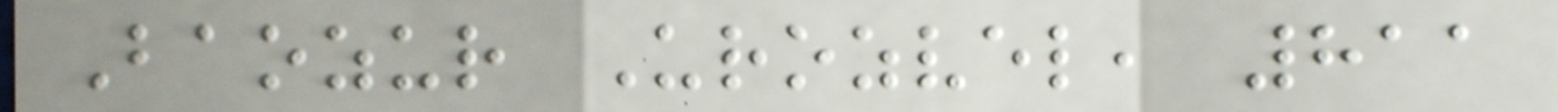Baozur Urozvel, 811
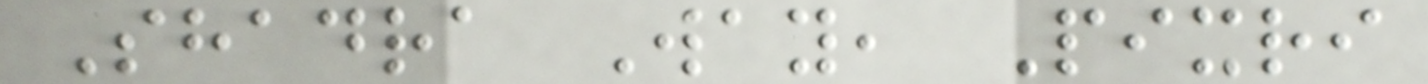Shadra Way, Pixri
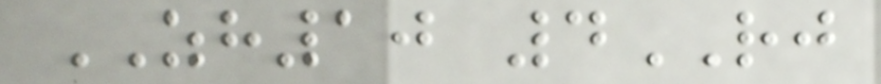ZH10 4RJ
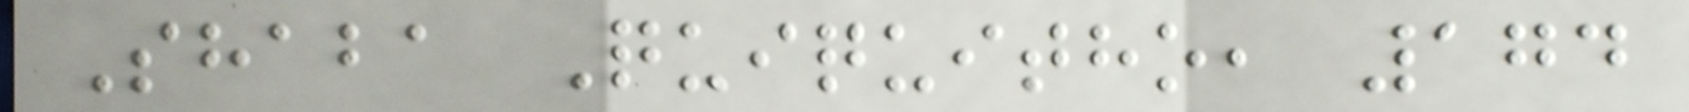Shaba Quiquitho, 174
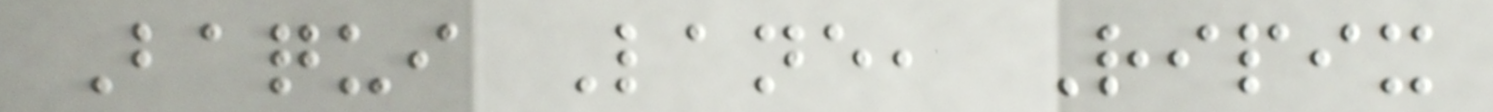Baqui Lane, Ripix
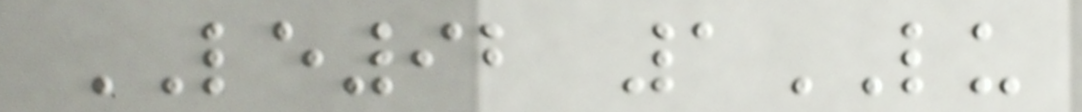LE92 1LU
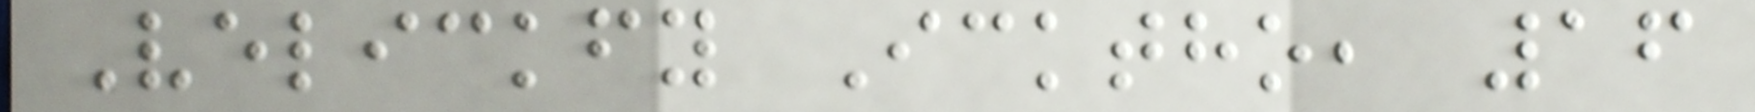Velickfy Icktho, 16
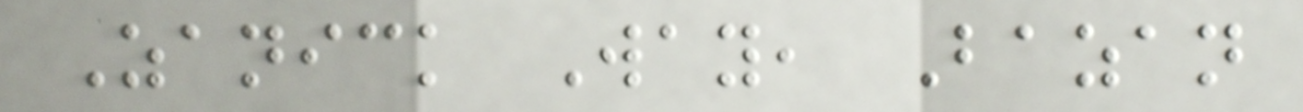Zanick Way, Bazan
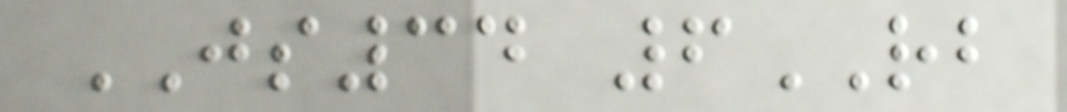JS34 6RB
